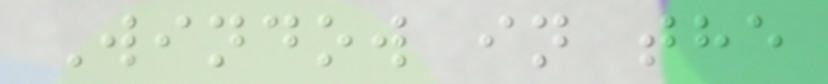Window in the
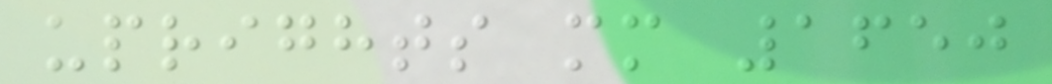uprights mm 1650
